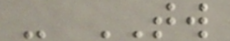- TW
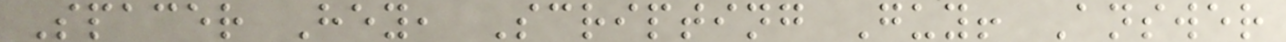Spacer Hey, Scripting Guy! Answer
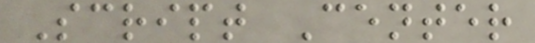Script Center
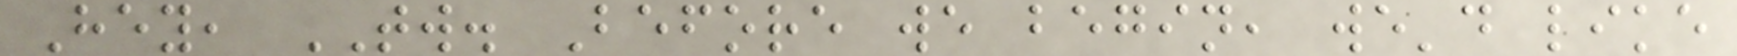Hey, TW. Before we begin, we'd like
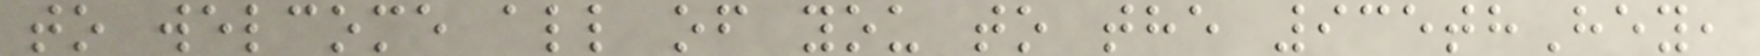to welcome all of you to the 935thHey,
